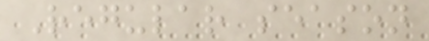Regular season
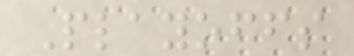Playoffs
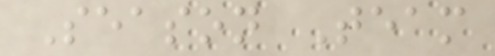Season Team
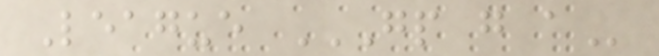League GP G A
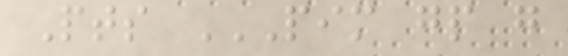Pts PIM GP G
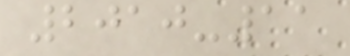2010-11
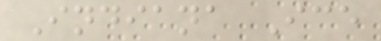Indiana Ice
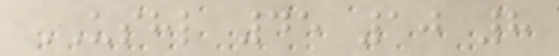USHL 45 10 8
